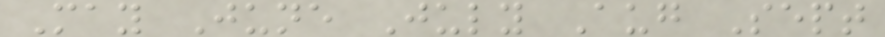May June July Aug Sept
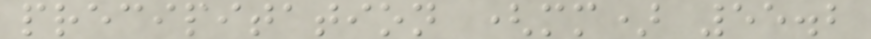precipitation (mm) 55.2
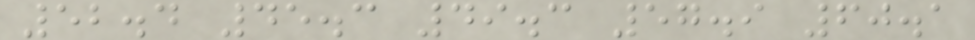52.4 45.3 49.3 57.9 60.1
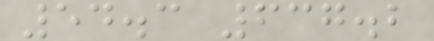54.3 637.2
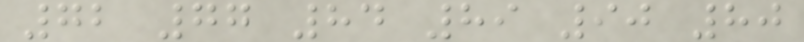72 77 84 89 90 80
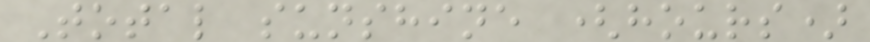Total sunshine (hours)
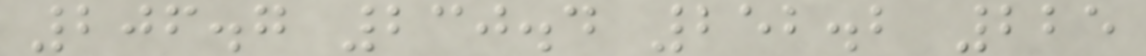206.7 230.4 252.2 225
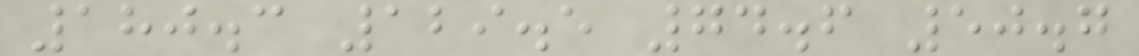180.3 129.5 74.6 50.7
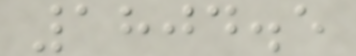1804.5
